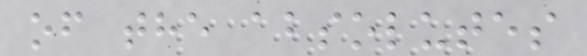of the absolutes
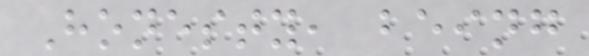Honesty, being
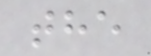the
